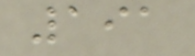191
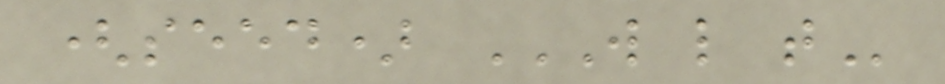(seed) W L T
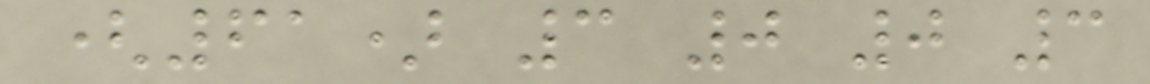(61) 3 0 0 3
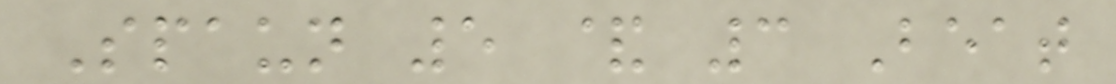Spaun 5 & 3 Beat
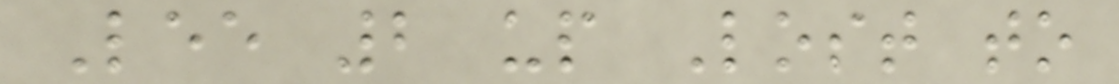Lee 2 up Lost to
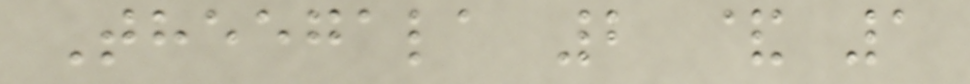Theegala 2 & 1
